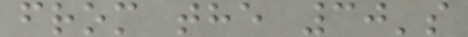from the 30's
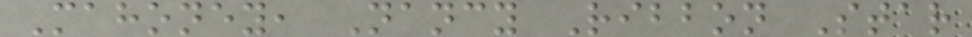Mahoney, Nancy Ribbon Star
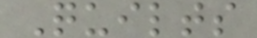Quilts
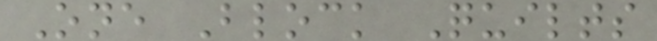One Block Quilts
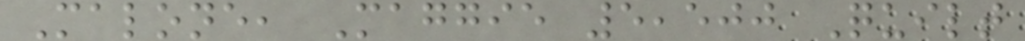Malone, Maggie 5,500 Quilt
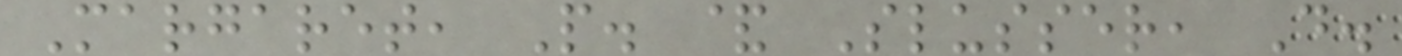Margaret, P. & Slusser, D.
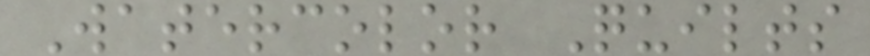Watercolor Quilts
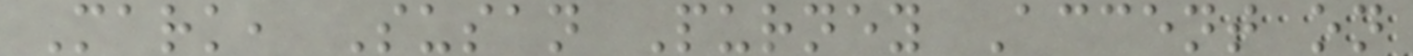Mark, Susan Purney Accent on
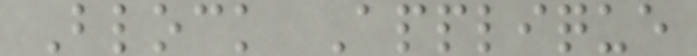Block Applique
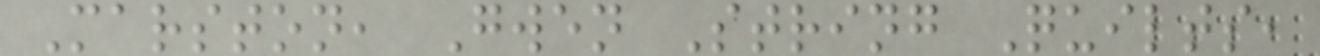Marston, Gwen String Quilts,
